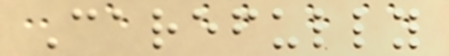Carefully
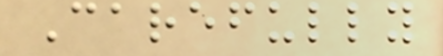Carefully
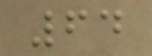64
